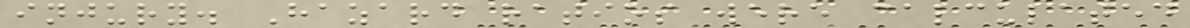injury. Hazard ratios were calculated
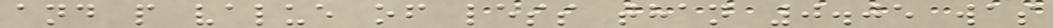and p value of less than 0.05 was
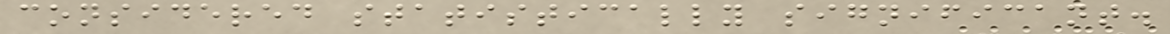considered statistically significant.
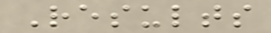Results
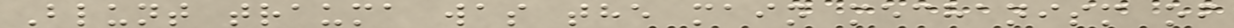Blunt trauma was the main mechanism of
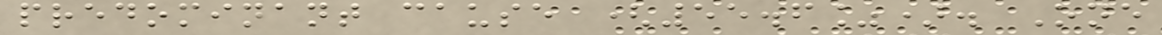predominant cause (55.6%). One
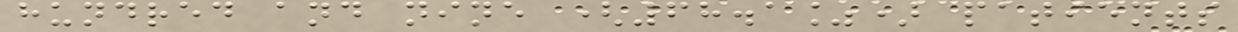hundred and nine (68.1%) patients
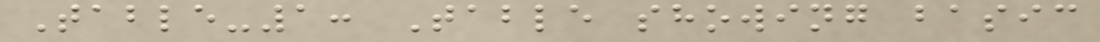Table-1: Table showing basic
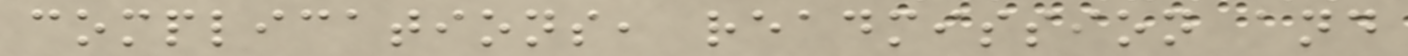complications, readmission and
